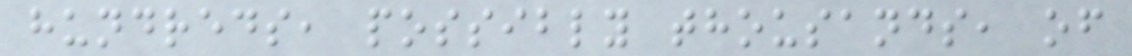hundreds, possibly thousands, of
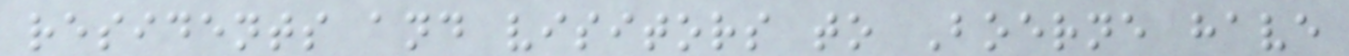residents and visitors to Boerne have
